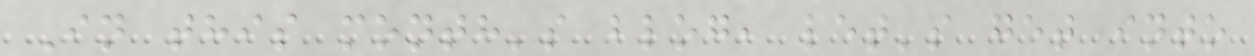In this month's blog, let's get into
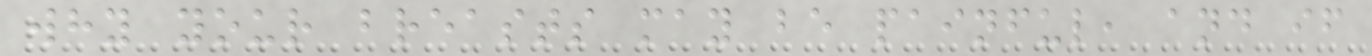why your breasts may be painful, and if
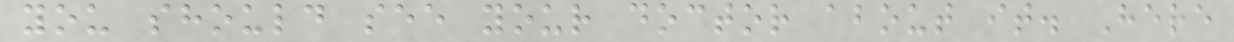you should see your doctor about it. Here
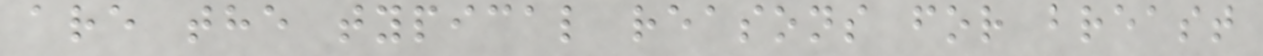are the typical reasons for breast
